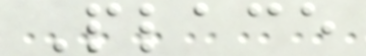Place
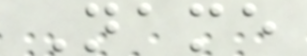Name
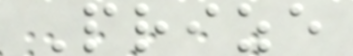Prize
